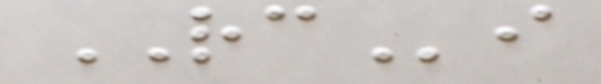RCi
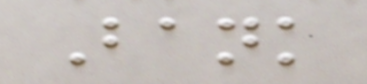Bank
